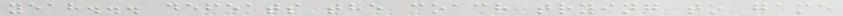yeah... defeats the coach trying to game
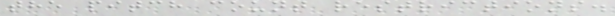the pitch count restrictions.
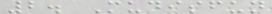2. Mudisfun
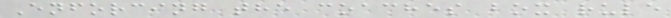Enforcing the coaches box rule
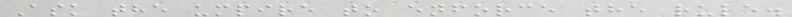Ask the umpire to enforce the rule.
